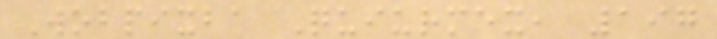Wobpixba Quiurmex, 197
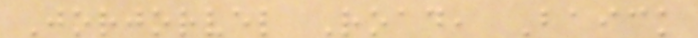Jorjorvel Road, Baick
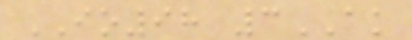IO98 3AK
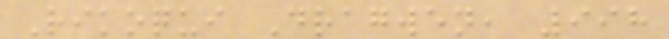Rikoqui Dragwen, 998
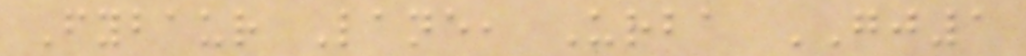Fybaur Lane, Urba GJ1
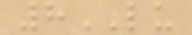8LU
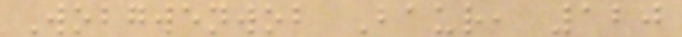Wobgwenwob Baur, 120
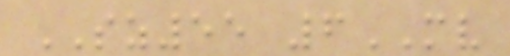SZ55 6MV
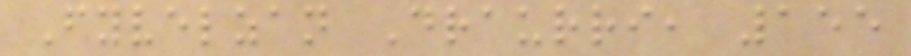Fyvelzan Draurri, 155
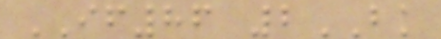IF86 2BK
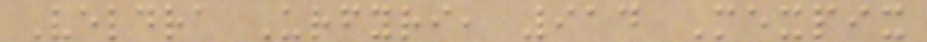Veldra Urfyri, 914 Mexpix
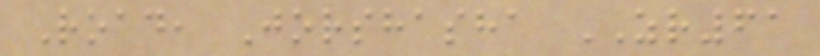Road, Jorshasha ZR61
